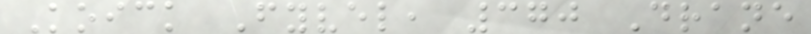Koick Fyvel, 370 Drane
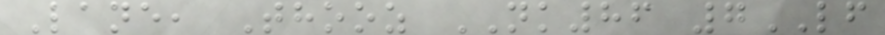Lane, Thooz NK86 7LF
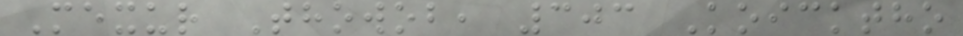Mexur Thowob, 303 Koicktho
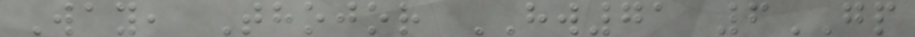Way, Thojor HW71 6GP
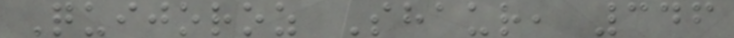Quijoroz Shaur, 346
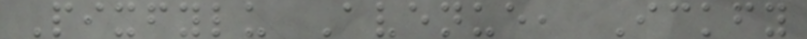Pixfylu Avenue, Ickfy
